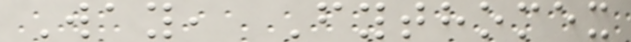Way, Fythomex
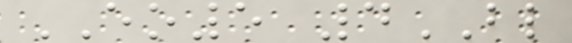EO5 4BL
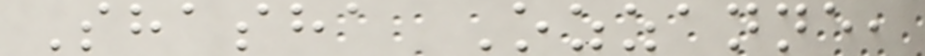Shasha Ozzanne,
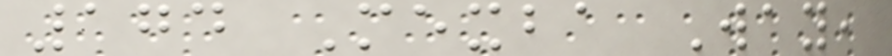174 Mexba Way,
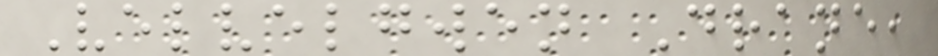Velvelgwen Drane,
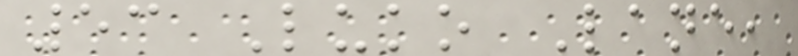53 Luko Lane,
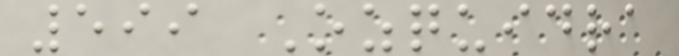599 Ozquidra
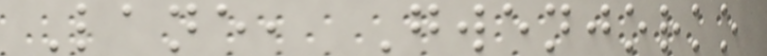Lane, Gwenjorko
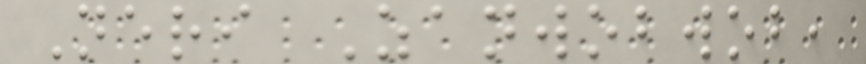Neri Zanwobwob,
